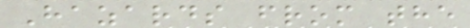Hazards from the
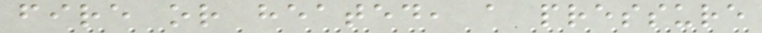fire or heated, a pressure
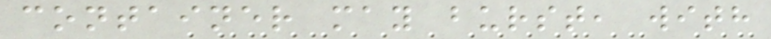container may burst, with
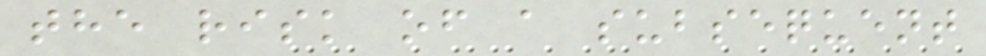the risk of a subsequent
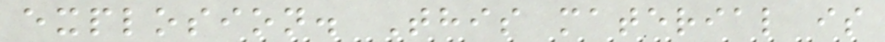explosion. This material is
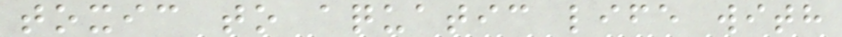toxic to aquatic life with
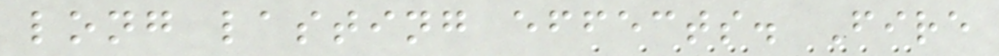long lasting effects. Fire
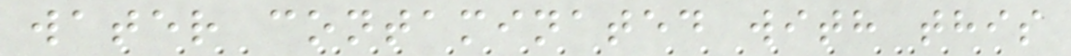water contaminated with this
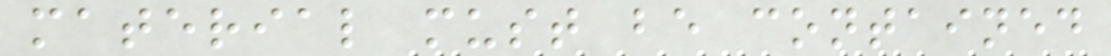material must be contained
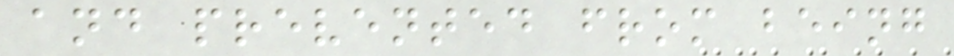and prevented from being
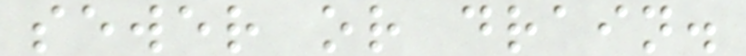sewer or drain.
